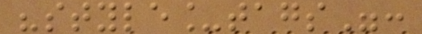"style_tags":
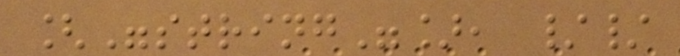["string"], //
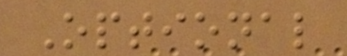Optional
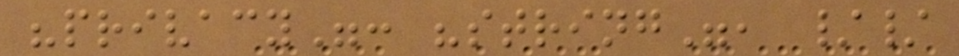"privacy": "string", //
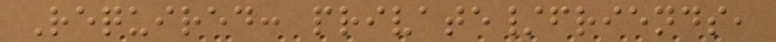Required: private/friends,
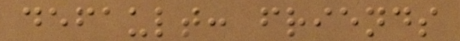default: friends
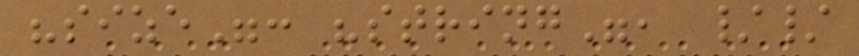"size": "string", //
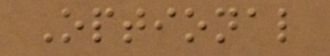Optional
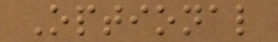Optional
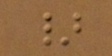}
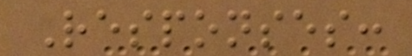Responses:
